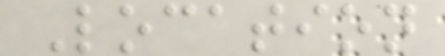Location
